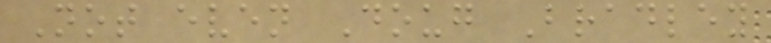Not even Doug Bradley
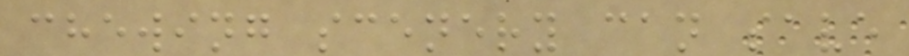chewing scenery can save
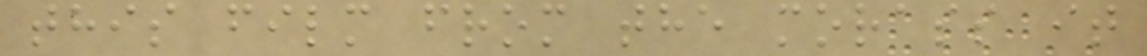this film from the morass it
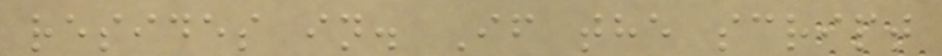resides in. If the script
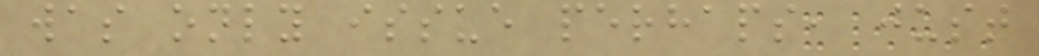was only issue perhaps, just
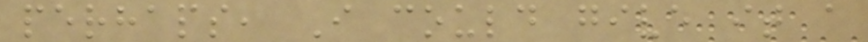perhaps, I could give it a
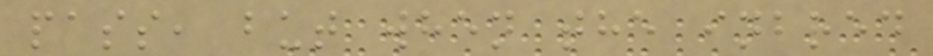pass, but when the inbred
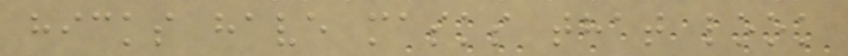hicks have masks that look
